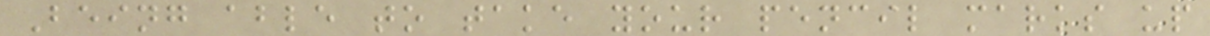Being able to take your pencil marks up
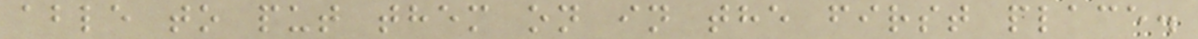able to put them on in the first place.
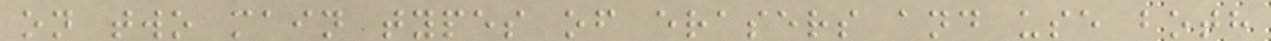on two main types of erasers and use both
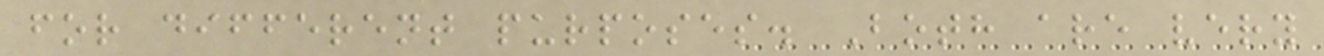for different purposes. Both are very
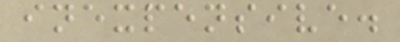inexpensive.
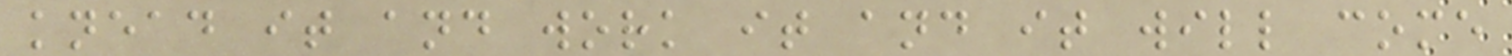knead it and work it and it will come
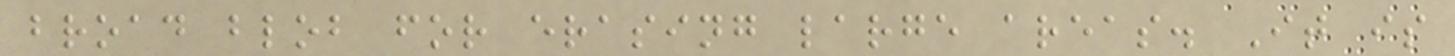broad blob for erasing large areas. It is
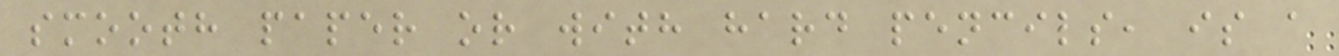smooth paper or with hard pencils, is a
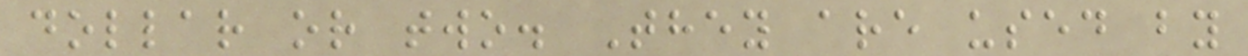dollar or two. They are used by
